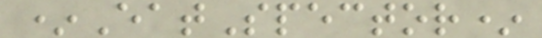*EatSpector*
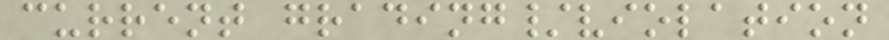current grading/violation
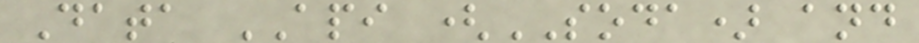Data API (SODA) and
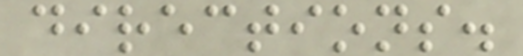directions.
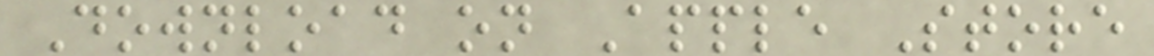Download on Apple Store
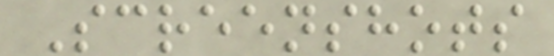Screenshots
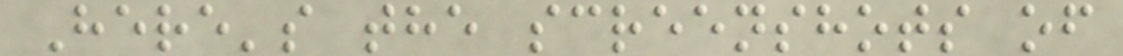Here's the screenshots of
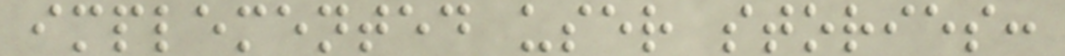implemented user stories:
